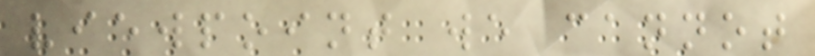viewpoint we cannot
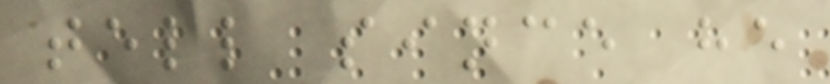tell since he
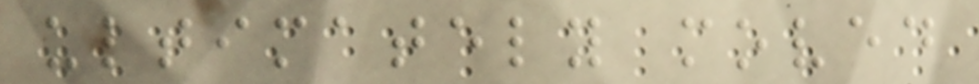ultimately moved
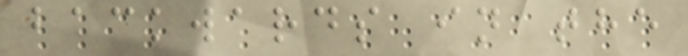backwards in the
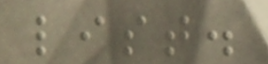list.
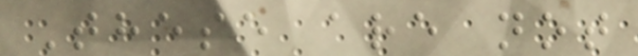These are not
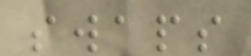swaps
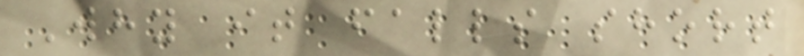Why it falls short
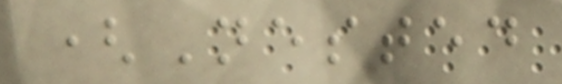(Nested
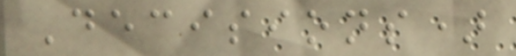Decisions)
